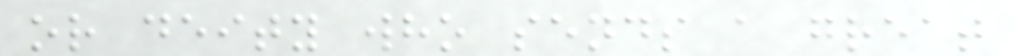or deity who sends a great
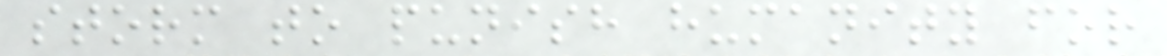storm to punish humanity for
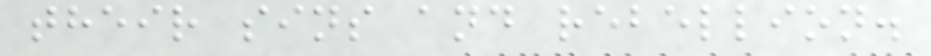their sins and rebellion.
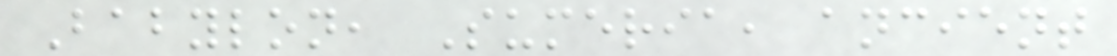Babylon, Sumeria, ancient
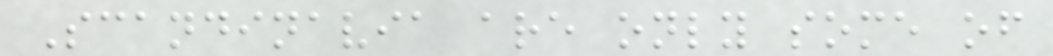Scandinavia are only some of
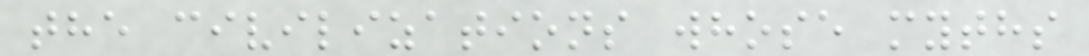the civilizations whose myths
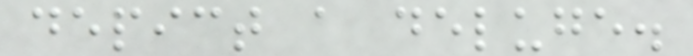depict a deluge.
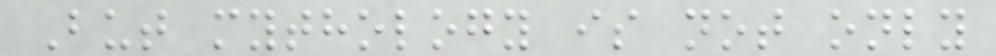But mythology is not only
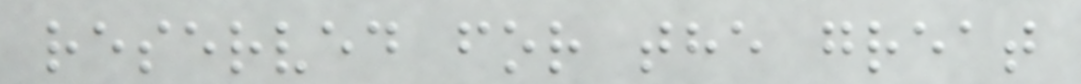reserved for the great
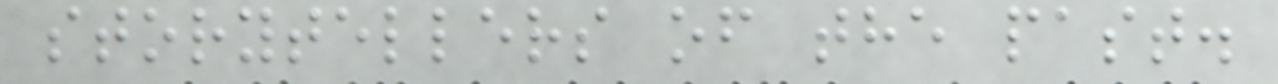storytellers of the past.
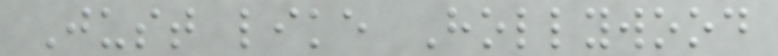Just like Hollywood
